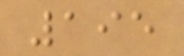195
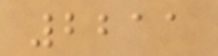2211
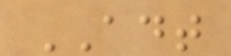ADT
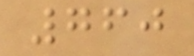760
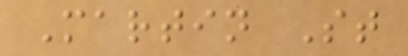Martin St
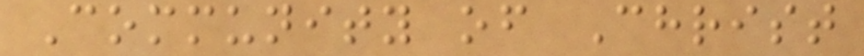Community of Christ
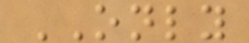ONLY
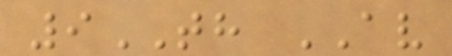9TH AV
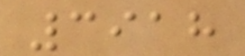3918
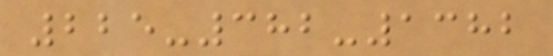225-382-1382
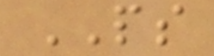PS
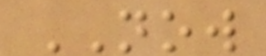NOW
